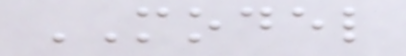MODEL
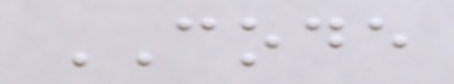CODE
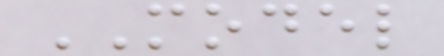MODEL
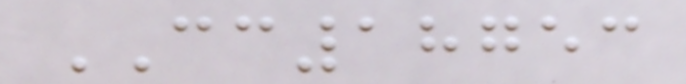CC18753
